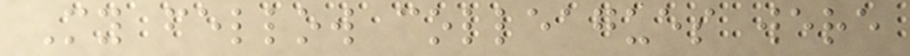My fellow colleagues were
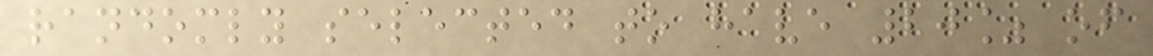randomly selected to have 20% of
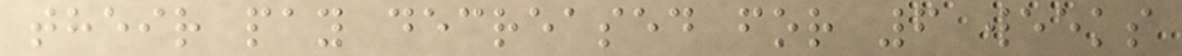their pay decreased for 6 weeks
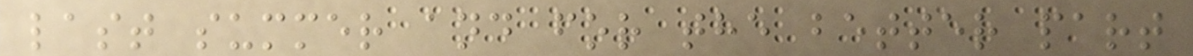last summer and for the better part
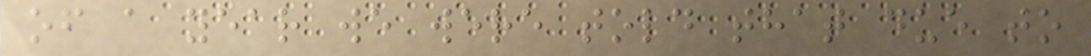of a year we were told that due to
